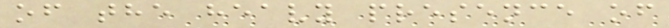of the heavy presence of
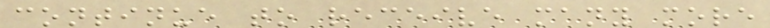continue to receive many more
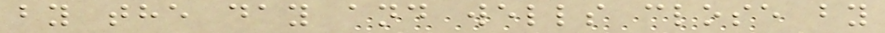by the day and wells close by
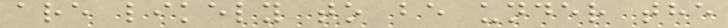are likely to be under the
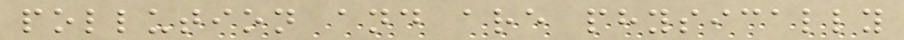pollution and are physically
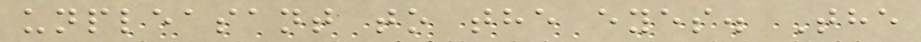unpleasant to the eyes. The
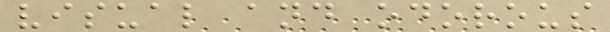visual and odorous
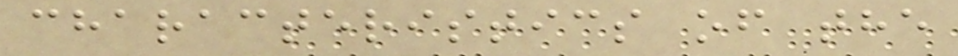characteristics of the
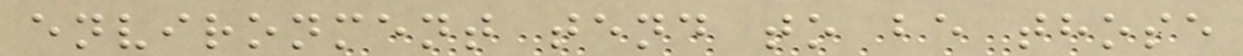environment tend to be those
